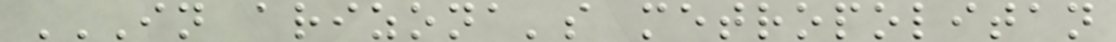IN ARIZONA'S METROPOLITAN
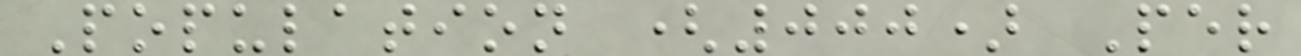Population (000) Per
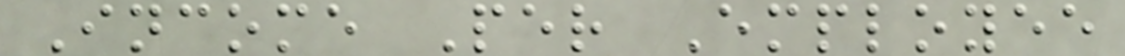Income Per Employee
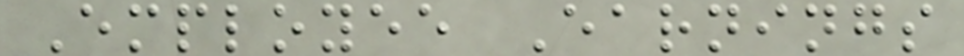Employee Earnings
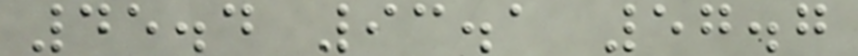45.4 93.1 57.7
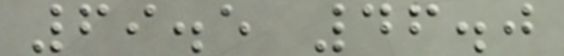69.5 46.0
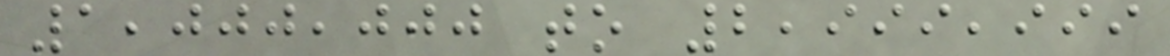1,000,000 to 2,999,999
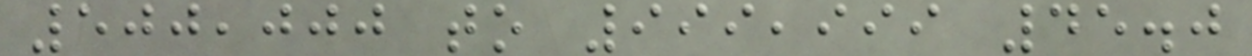500,000 to 999,999 45.0
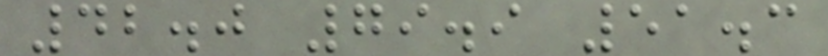42.0 79.9 51.3
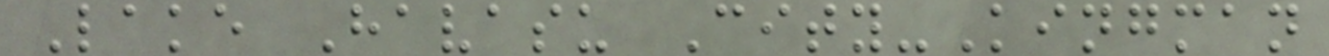Lake Havasu City-Kingman
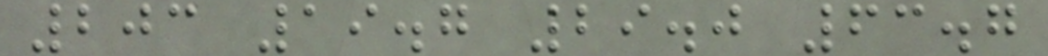203 19.7 29.0 63.7
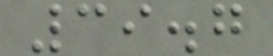39.7
